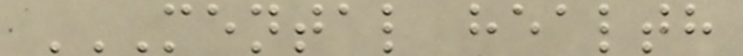MENTAL HEALTH
